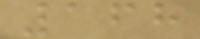168
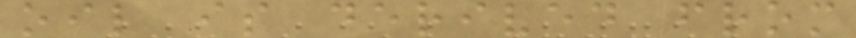oil is derived from
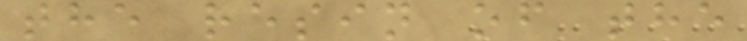the resin of the
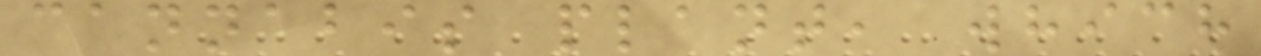cannabis plant, which
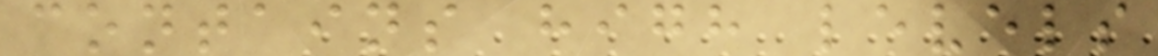contains high levels
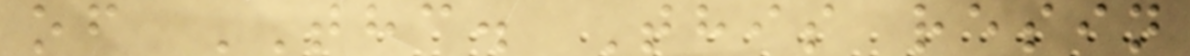of THC. This resin
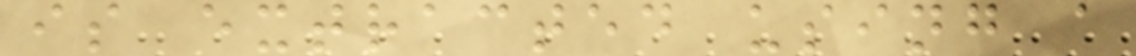is extracted using a
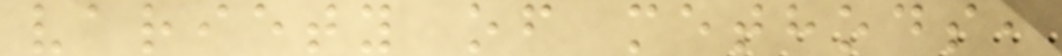variety of methods,
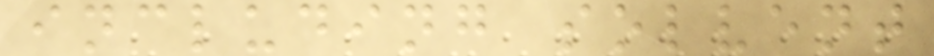including solvent
